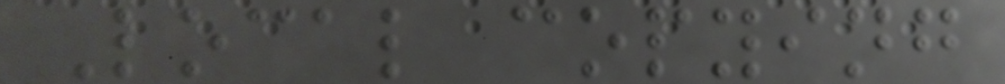Local copying
